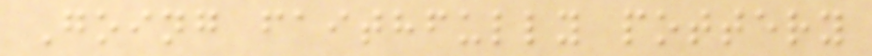Going faithfully pottery
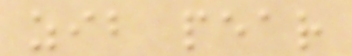zib pear
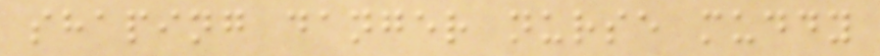shaping danger nurse muddy
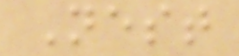Nest
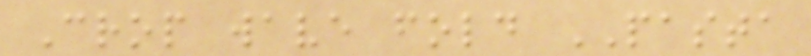Crop wave fold PASTA
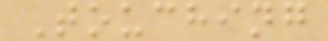Touching
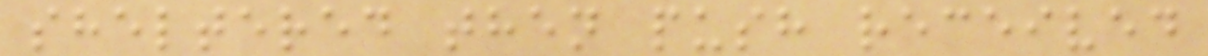sheltered then push received
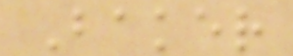Baker
